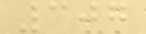307
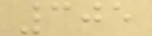305
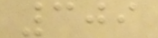309
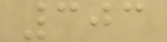303
